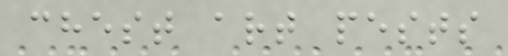chest art pests
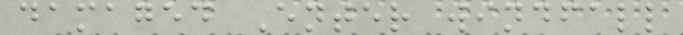damaged Enter windfall
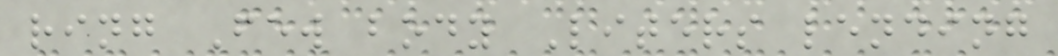ring Few body Liters lending
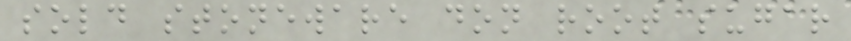sold stoneware don root sugar
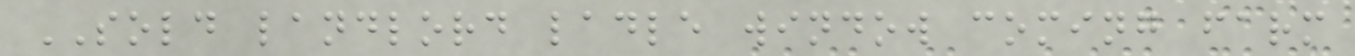SOLD landlord ladle window coming farm
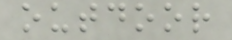outdoor
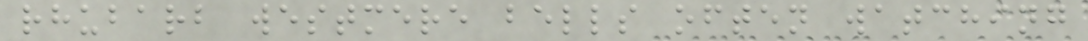rhubarb westmere bells often watching
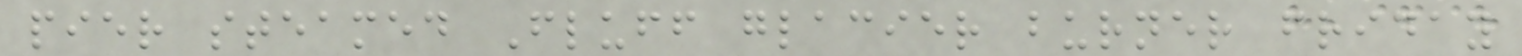pier steamed Fluff glacier burner friday
